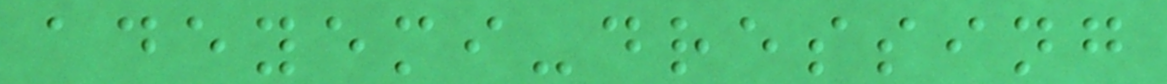adeyemi-dressing
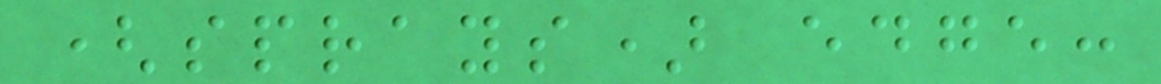(sprays) edge:
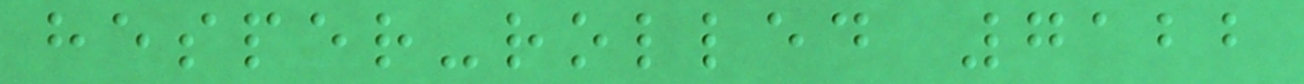hesper-rolled 7122
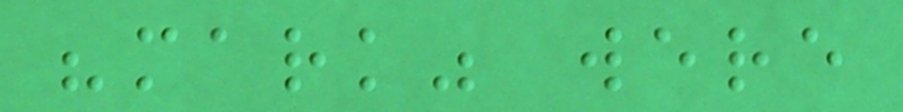"mark" were
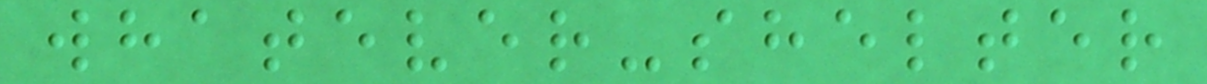whatever-shelter
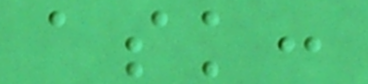ask:
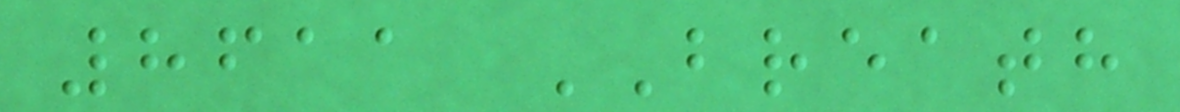8611 BREATH
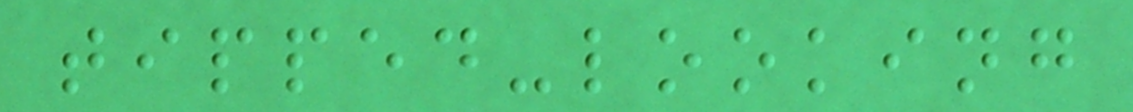tipped-looking
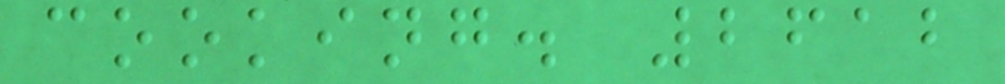cooking. 2612
